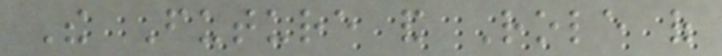The Future and Role of
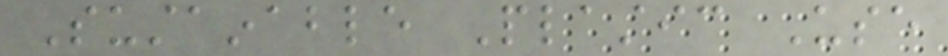Sustainable Plastic Use
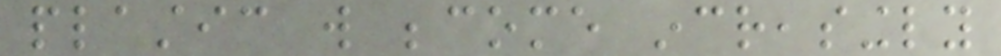plastic will become increasingly
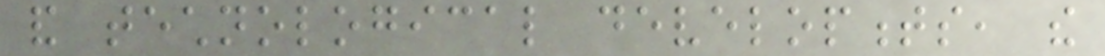and technological developments, the
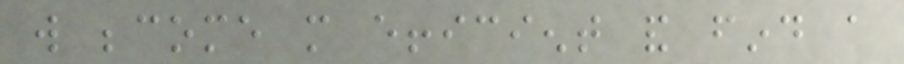will become more efficient and find a
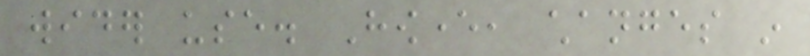wider use. However, changes in
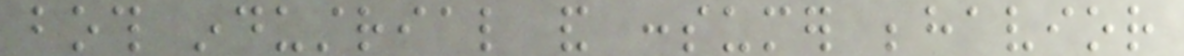both industrial and consumer behavior
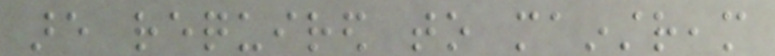are required to mainstream
